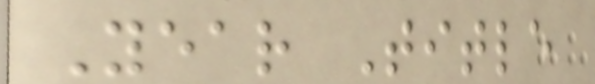Year Title
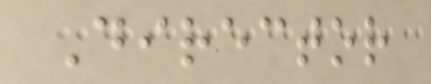Director
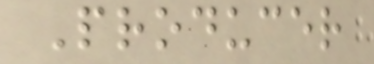Producer
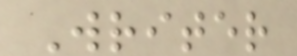Writer
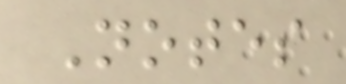Notes
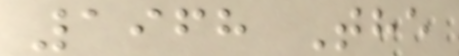1968 The
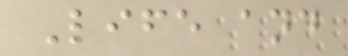Life and
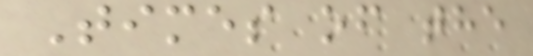Times of the
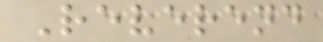Reverend
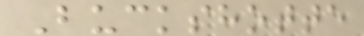Buckshotte
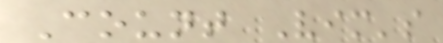Count Vim's
